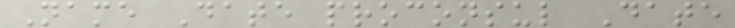Name Date proconsul Date
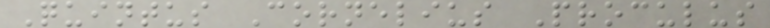Quintus Cornelius Proculus
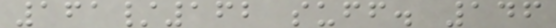161/162 suff. 146
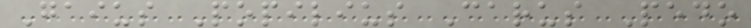Gaius Popilius Carus Pedo
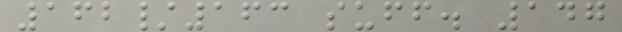162/163 suff. 147
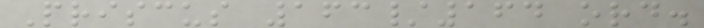Priscus 163/164 ord.
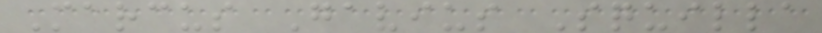Marcus Gavius Squilla
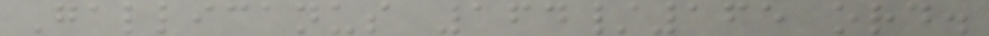Gallicanus 164/165 ord.
